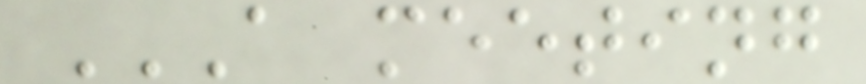A MEETING
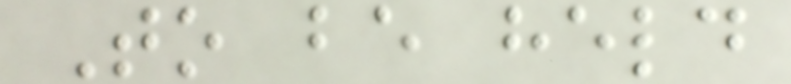To be held
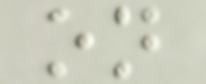on
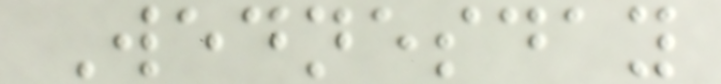Wednesday
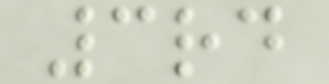3rd
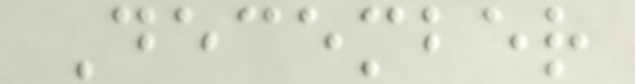December
